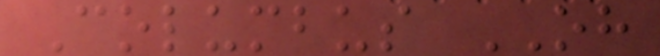Columbus OH
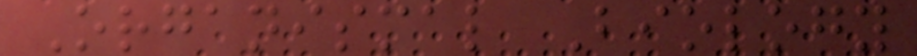Organismal Biology
